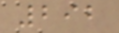292
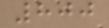800
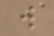w
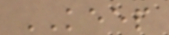KEEP
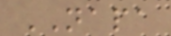NAPA
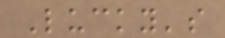Lucky's
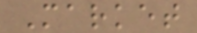Market
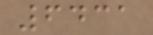6431
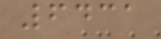6431
